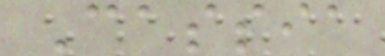Cassia
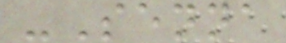-Senna
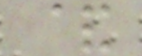&
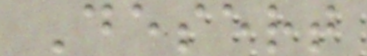Desert
